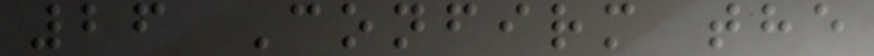26 Confirm the
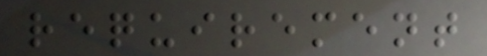requirement
